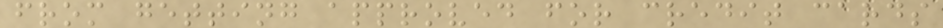from getting approved for credit cards
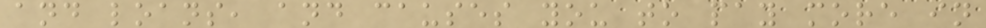and loans, and causes you to pay more in
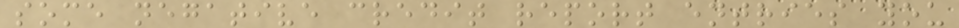some negative credit report entries you
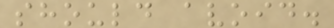should avoid.
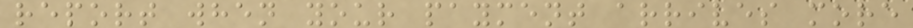report when your payment arrives more
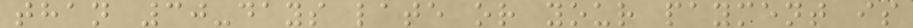than 30-days late or your payment is
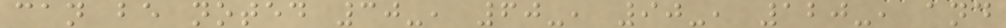can be noted 30-, 60-, 90-, 120-, and
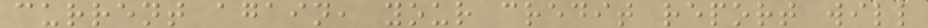current again, your credit report will
